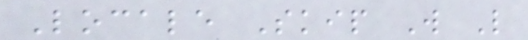Locale Skip W L
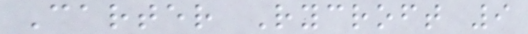Carter Rycroft 9
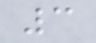3
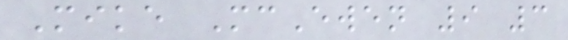Mike McEwen 9 3
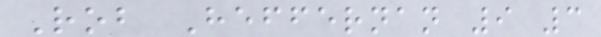Rob Heffernan 9 3
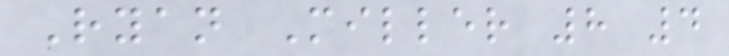Ryan Miller 8 4
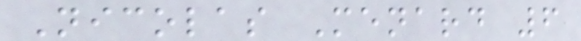Nicolas Menard 6
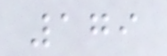179
